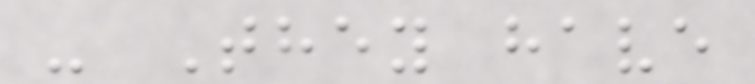- They have
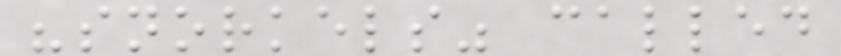"snorkels" called
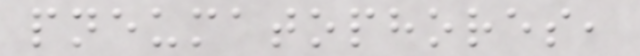pneumatophores,
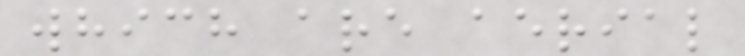which are aerial
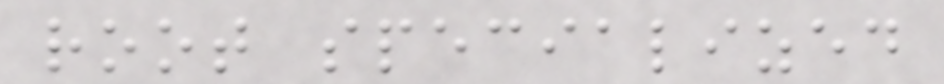root specialized
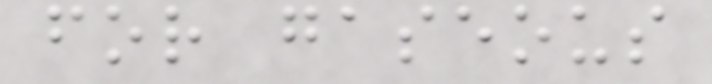for gaseous
